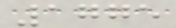1775
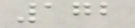172
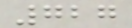727
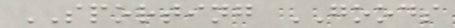SPORTING GOODS
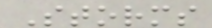Storms
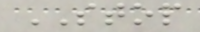STOP
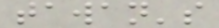tawan's
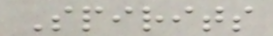Spirits
